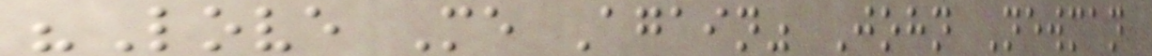"Love Me Again" John Newman
